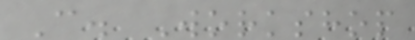C. Workshop
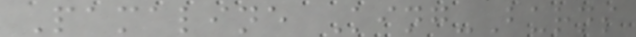Pamaline King-Burns
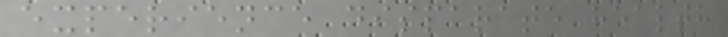experience disparate health
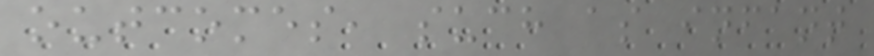outcomes, such as infant
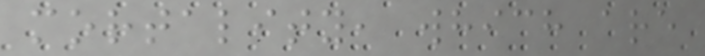mortality, which are
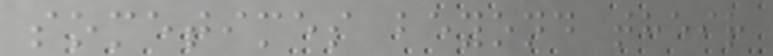sometimes beyond their
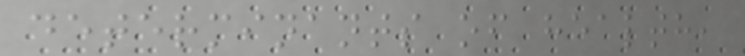determinants of health,
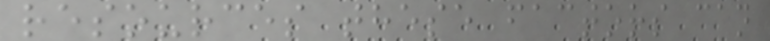resources these factors can
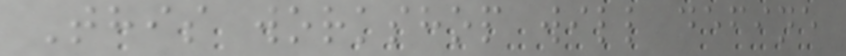This workshop will define
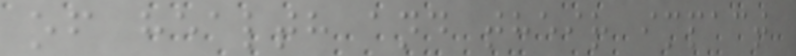of health and their impact
